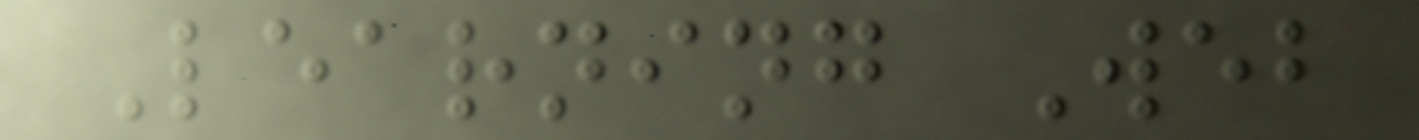Learning Web
